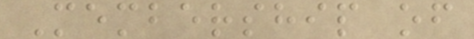Membership of
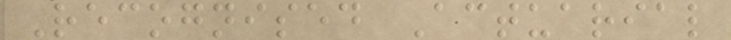Recognised Actuarial
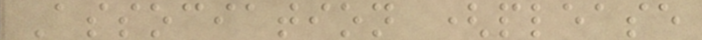Association (please
